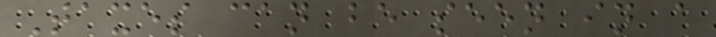Taxes can be seen in a
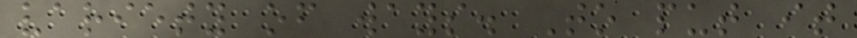variety of ways. To put it
